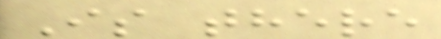Is there
